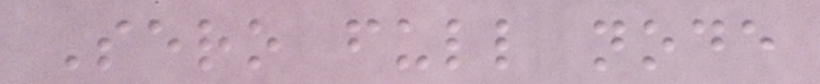Sero full node
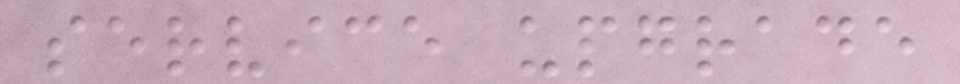service upgrade
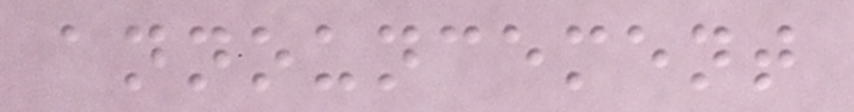announcement
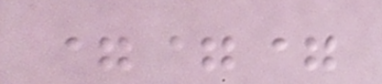===
